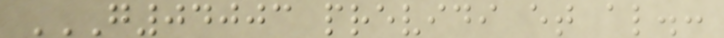G04003 PREVIDI ET AL.:
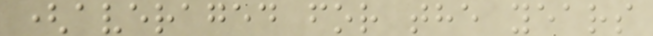(averaged for the years
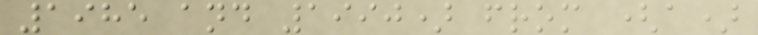1985 and 1990) from (a)
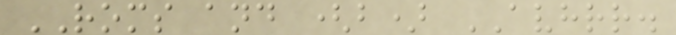ROMS and (b) AVHRR.
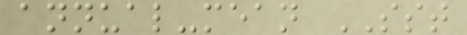annual-mean SST
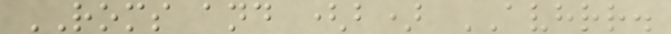ROMS and (b) AVHRR.
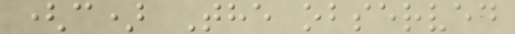(c) The observed
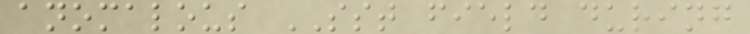anomalous SST field during
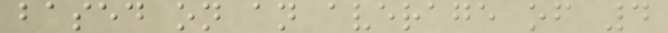based on an average of 4
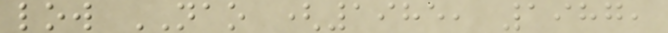low NAO (1985, 1987,
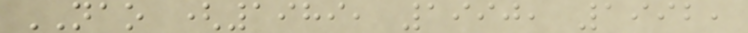NAO (1989, 1990, 1992,
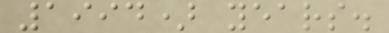1994) years.
